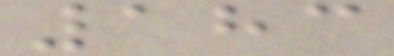183
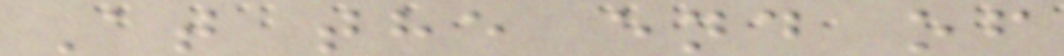At the end of
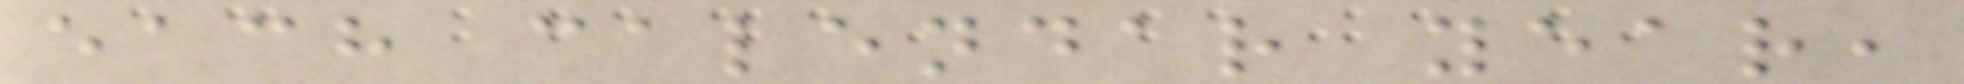each calendar year,
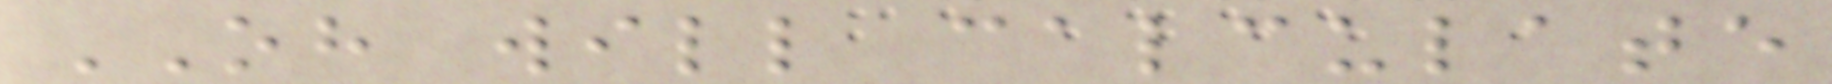OH will calculate
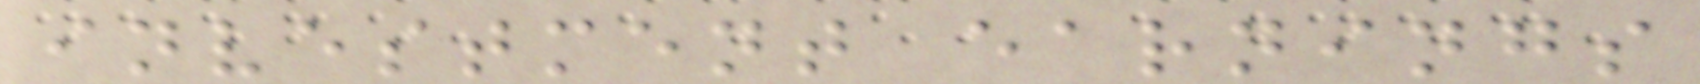investment earnings
